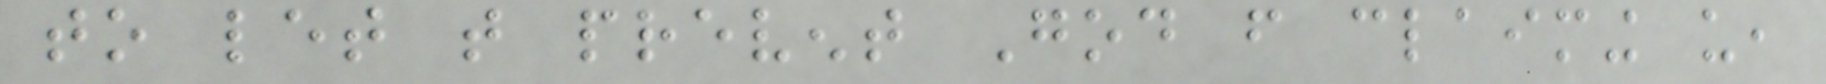to let that prevent God from claiming us,
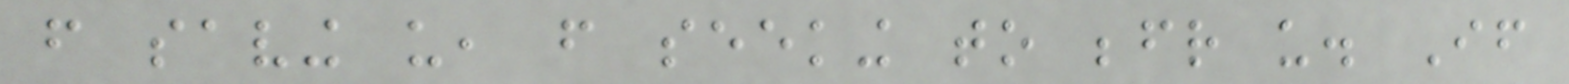from saving us, from seeking to befriend us. If
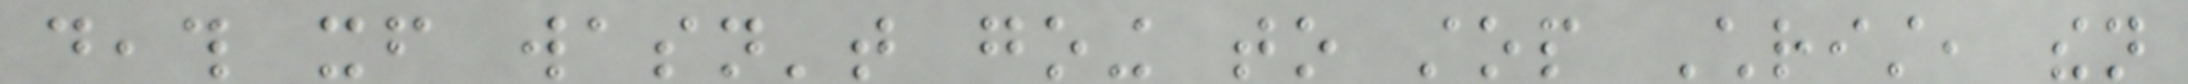death itself wasn't going to stop Christ, then
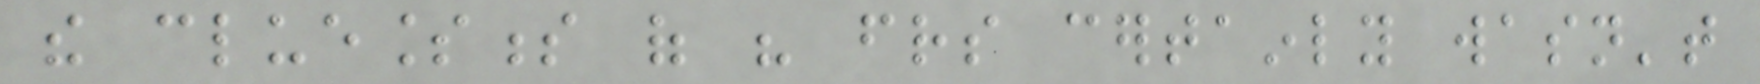the cluelessness of his friends certainly wasn't
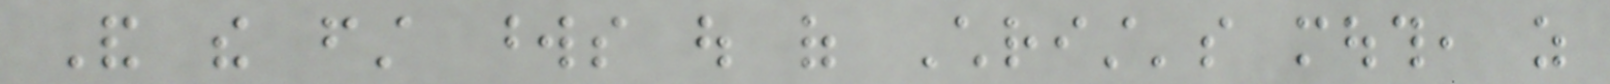And the first words out of Christ's mouth, as
